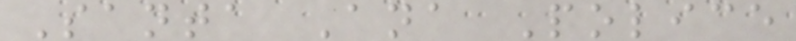Santa Ana Police
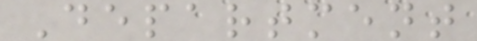Department
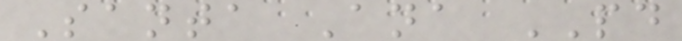Santa Ana PD
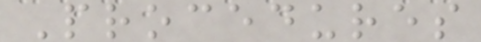Procedures
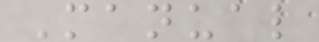Manual
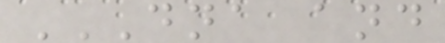DNA AND
